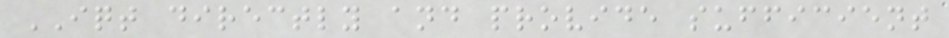IQT directly and provide sufficient
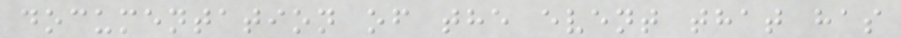documentation of the event that has
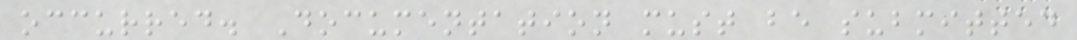occurred. Documentation must be submitted
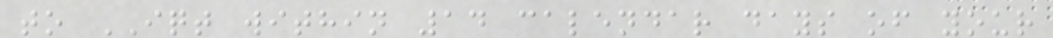to IQT within 14 calendar days of your
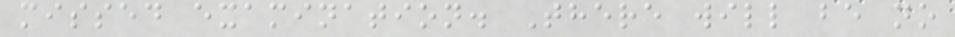missed examination. There will be no
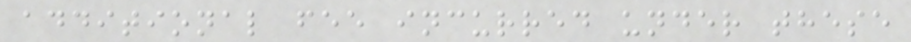additional fee incurred under these
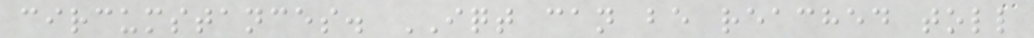circumstances. IQT can be reached toll
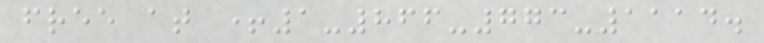free at +1-866-773-1114.
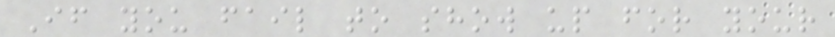If you fail to show up for your
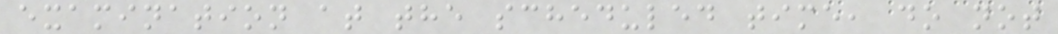examination at the scheduled time, do not
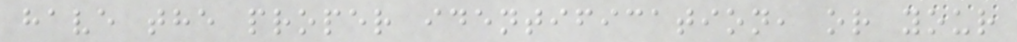have the proper identification, or your
